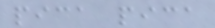pica pica
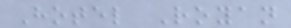Hotel Royan
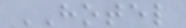HOTEL
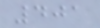401
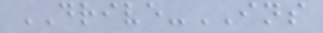DRIVE-INS
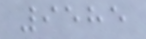9585
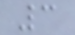3
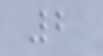2
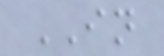IN
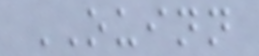OUINN
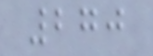270
